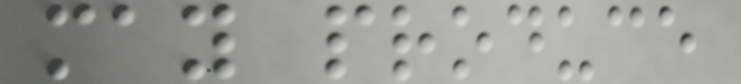may produce
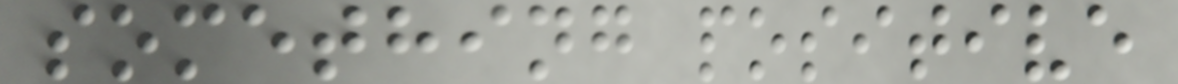something positive
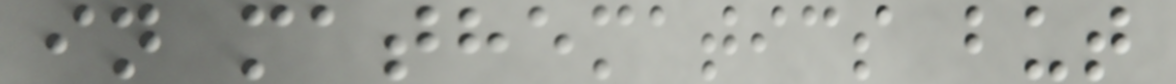in mathematics but
